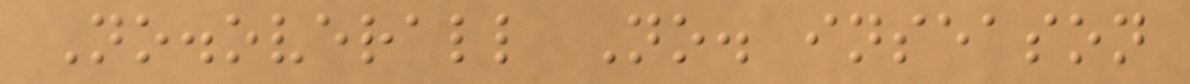No.overall No. inseason
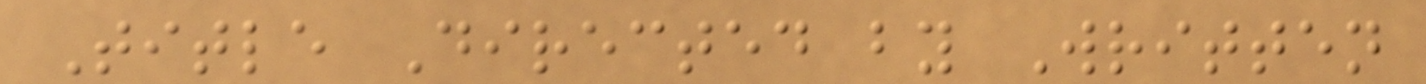Title Directed by Written
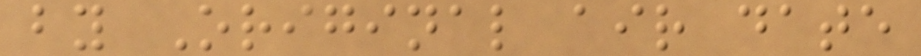by Original air date
